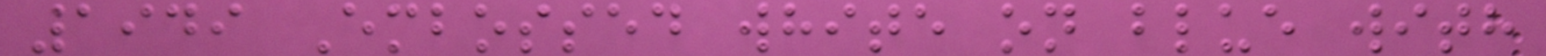1949 Embossed white on blue with
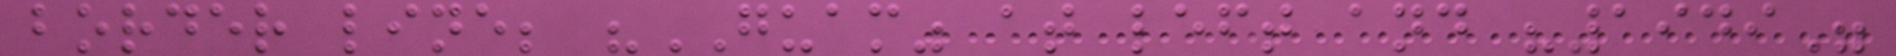border line; "GUAM" at left and "1949"
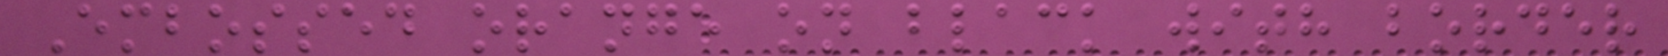Embossed orange on black with border
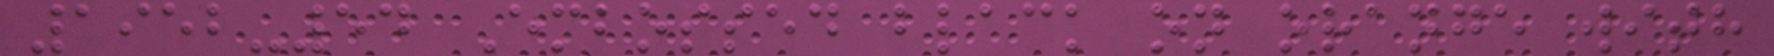1952-54 Embossed black on orange with
